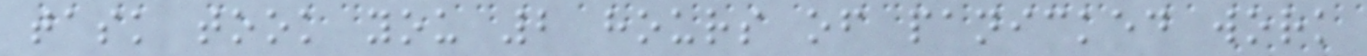task took you 2 hours of panicked work
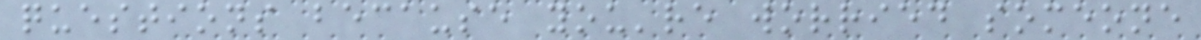questions because you're worried someone
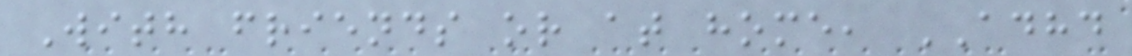With friends or at home, ADHD
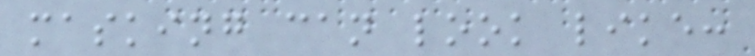masking can look like:
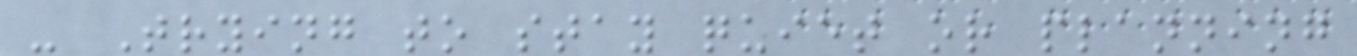- Trying to stay quiet or planning
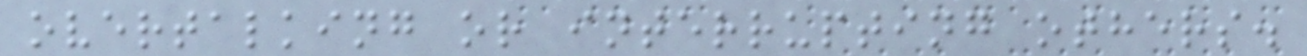overtalking or interrupting others.
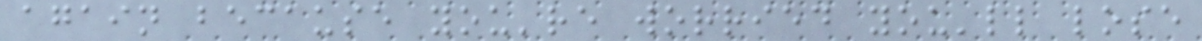again because you're worried you'll lose
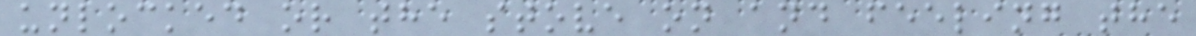unlocked or the stove on and feeling the
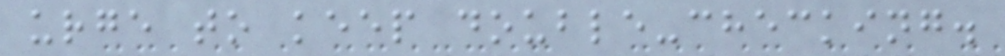urge to keep double-checking.
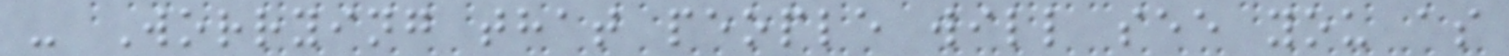- Worrying that people will see you as
